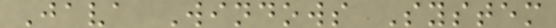Java Windows System
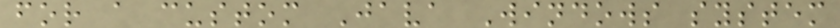for a custom Java Windows system
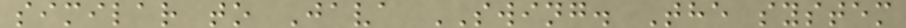similar to Java SWING. The system
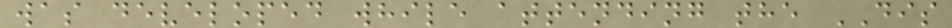was developed while attending the DIS
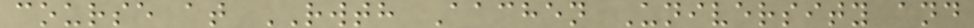course at RWTH Aachen University and
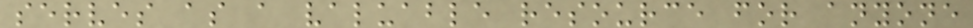serves as a valuable resource for anyone
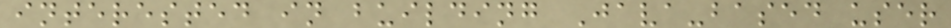interested in building Java-based user
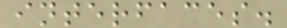interfaces.
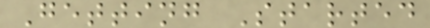Getting Started
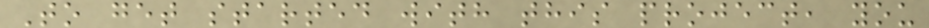To get started with this project, you
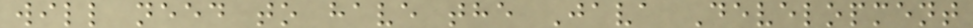will need to have the Java Development
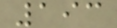193
